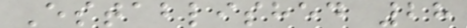Established 28
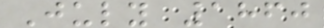July 1860
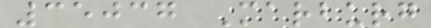35037 Marburg
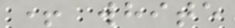+ white
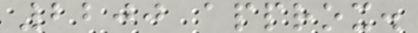2200 approx.
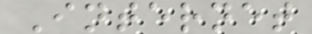Internet
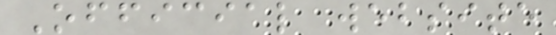Official website
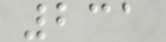231
